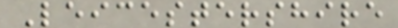Leicestershire
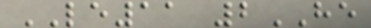LE11 2HE
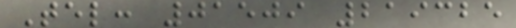Tel: 01509 219325
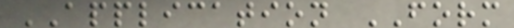APPLICATION FORM
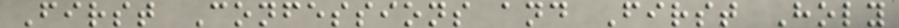First Confessions and First Holy
